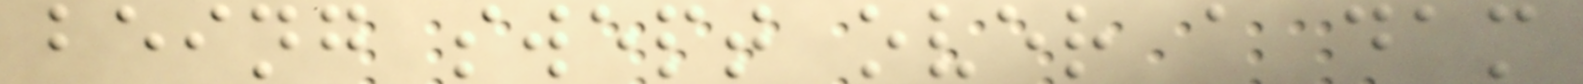being swept over a dam
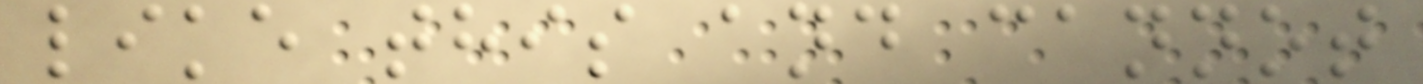like this and cannot
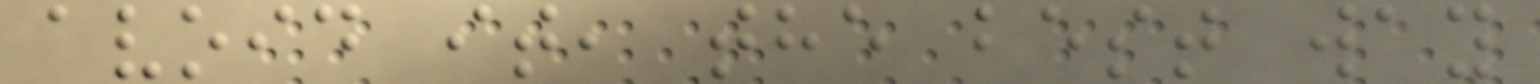avoid it, the best way
